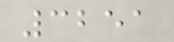3251
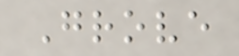Grove
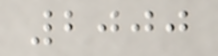2000
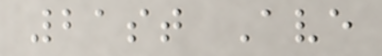21st Ave
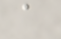a
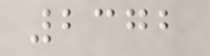2372
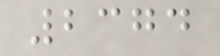2374
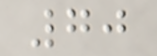70
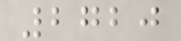2720
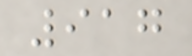917
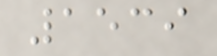1539
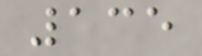135
